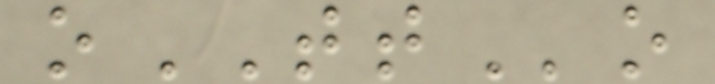oTTo
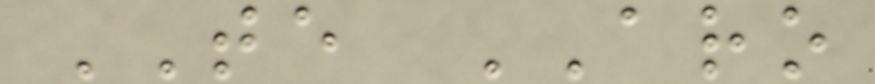TE ARO
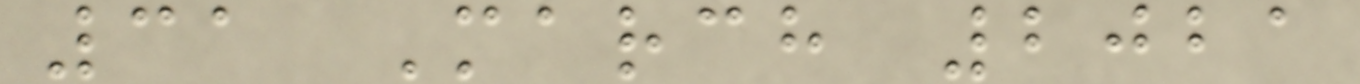31 March 2021
